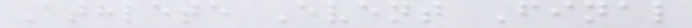Athlete Event Final
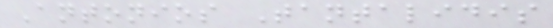Antonios Tantalidis
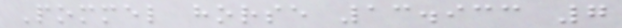Pommel horse 13.933 7
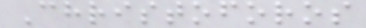Christoforos
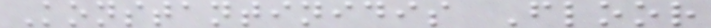Konstantinidis Floor
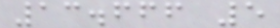13.666 5
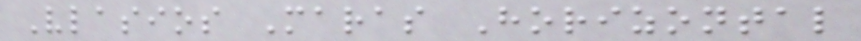Vlasios Maras Horizontal
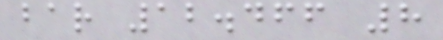bar 12.466 8
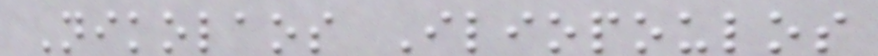Nikolaos Iliopoulos
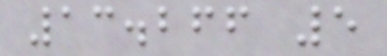13.266 5
